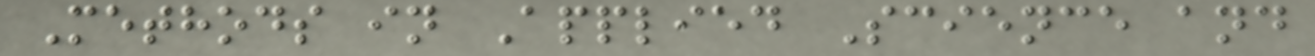Methods in Applied Science and
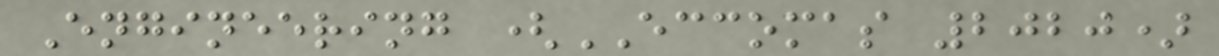Engineering (ECCOMAS 2020)
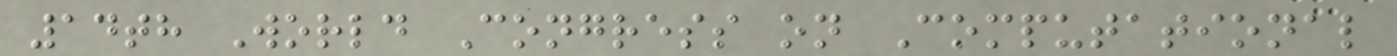14th World Congress on Computational
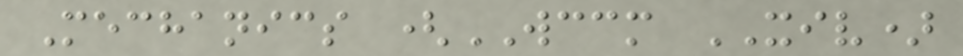Mechanics (WCCM XIV)
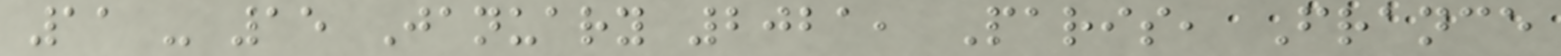11 - 15 January 2021, Paris, France
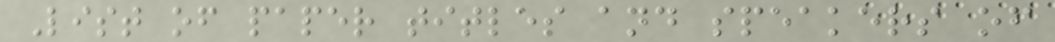List of paper titles and speakers of
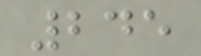245
